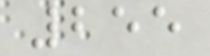255
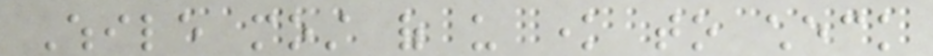While most of us know to check
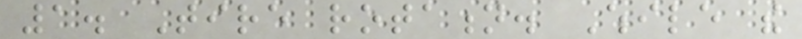1. Tire rotation. While the
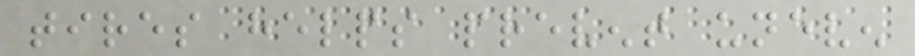tires helps prevent uneven
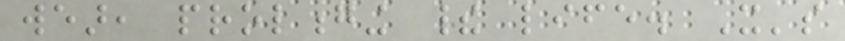wear, prolonging their life. It's
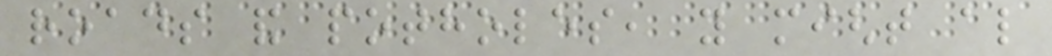roads and potholes, you might also
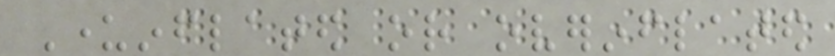Underinflated or overinflated
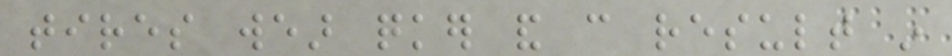tires wear quicker and can result in
